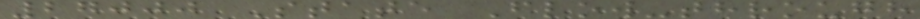27000 State Flow-through
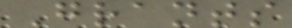Grants
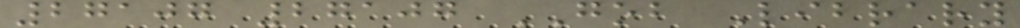27107 27107 GOB Library
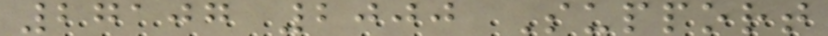27107 2000 Support
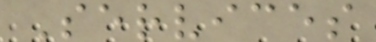Services
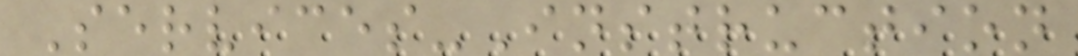Services-Instruction
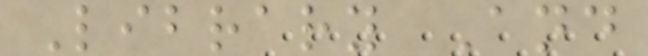Library And
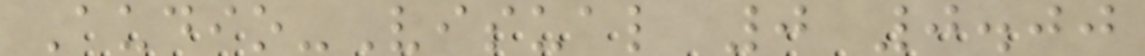Audio-Visual 0 0.00
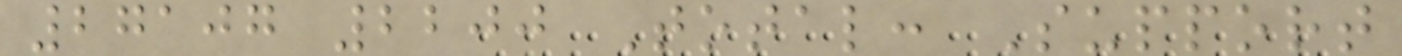27107 2200 Total: Support
